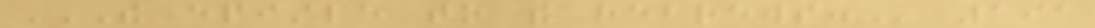THE EPISTLE TO THE HEBREWS. 191
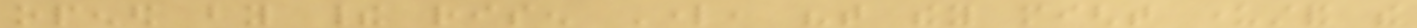opened by their risen Lord, "that they might understand the
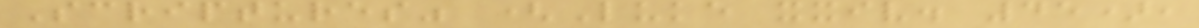Scriptures" (Luke xxiv. 45),
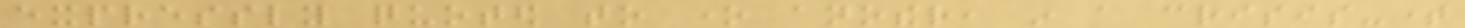expressly quoted to one another, in a crisis-time
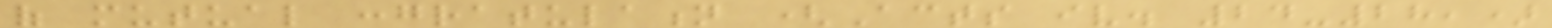of mutual congratulation (Acts iv. 24-28,)
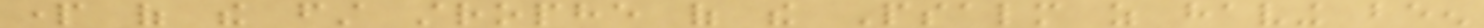part of the first strophe of the Psalm as having been
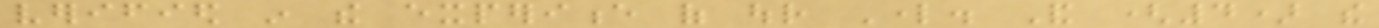verified in the experience of our Lord. And (4) the
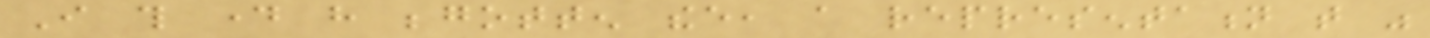I this day have begotten thee, a representation that was
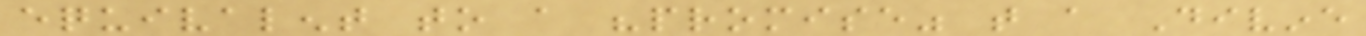equivalent to a "promise" that a Divine
